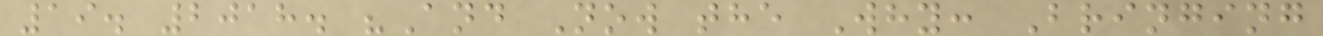19. 2018. "And Now the Why: Bringing
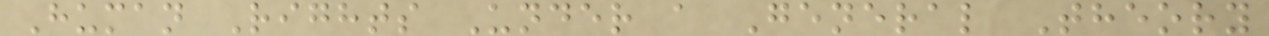Human Rights Under a General Theory
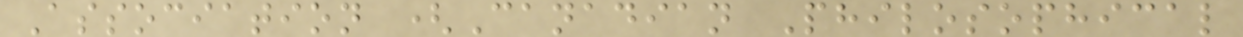Association (Canadian Philosophical
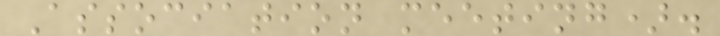Association meeting).
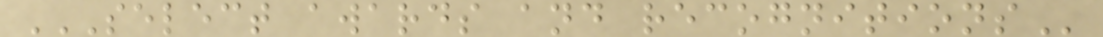SELECT AWARDS AND RECOGNITIONS
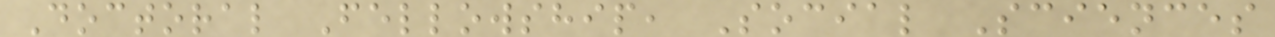Doctoral Fellowship, Social Sciences
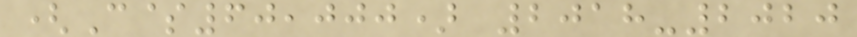(C$60,000) 2018-2020
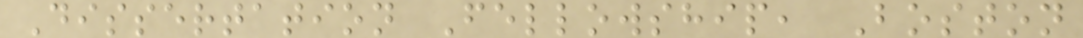Dissertation Fellowship, Boston
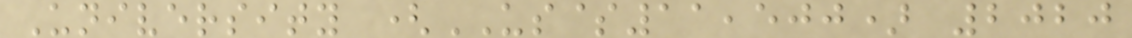University (US$11,500) 2020
